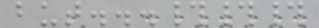but...###
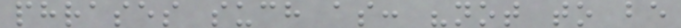phrases such as: "not to be
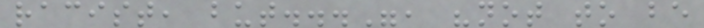racist, but...", "not to be
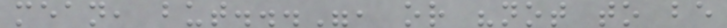mean, but...", or "not to be
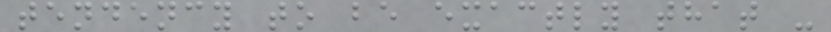tendency to be exactly that -
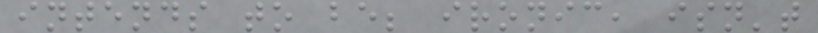intends to be; ironic, isn't
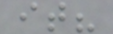it?
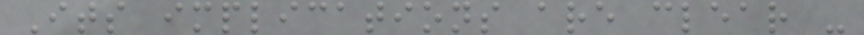Its implications are clear -
